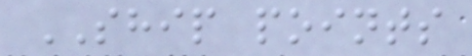SHIP points
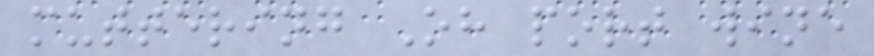muttering Oh port wine
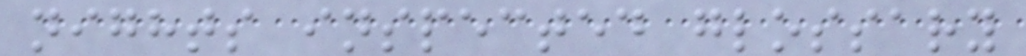nights inspected glossary
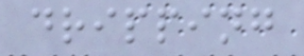dripping
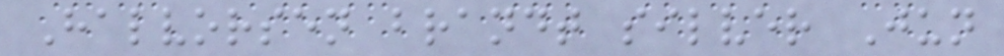Halvorsen brandt silver Jun
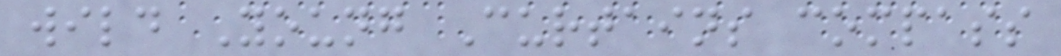wild Young Curtains compass
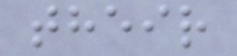their
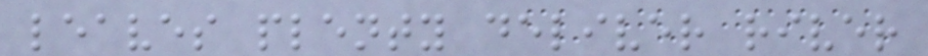leaves plenty deliver river
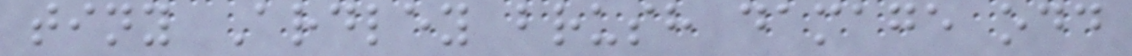tiny Ardley brush damage odd
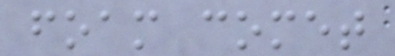foam comet
